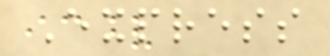Express
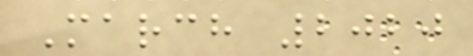March 2020
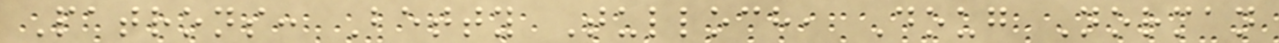Patrons: Betty Tulloch, Doug Norman
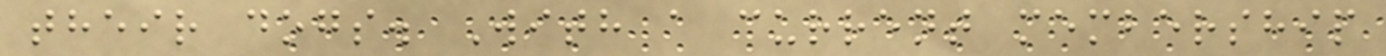their dogs. With a current membership
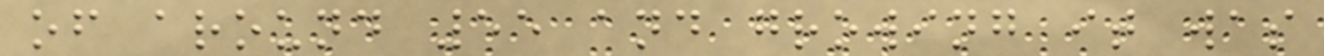of around 55 and growing it was
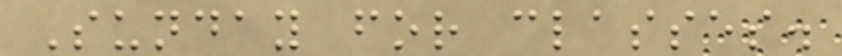Sunday for classes.
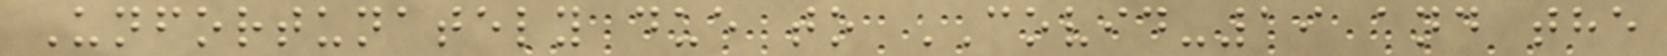Unfortunately due to COVID-19 and the
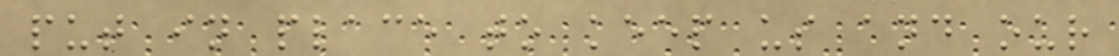put in place to keep us and our
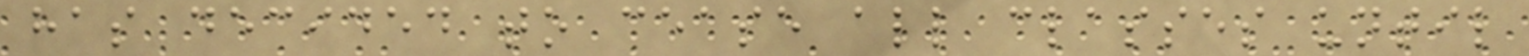has decided to cease all classes until
